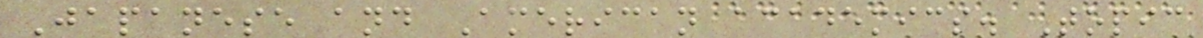Japanese and American academics. Topic
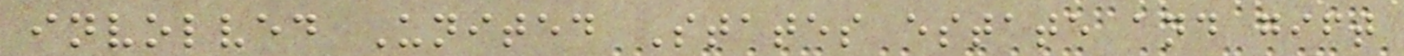involved United States estate and gift
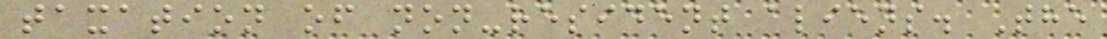taxation of non-resident aliens. The
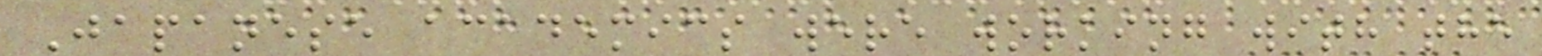Japanese academics were working with the
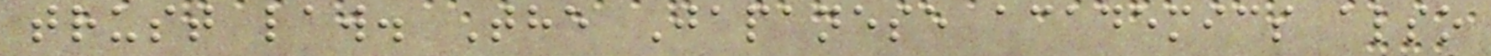trust law. The Japanese academics also
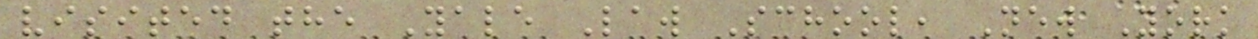visited the Yale Law School, New York
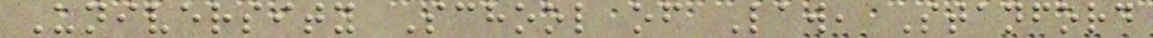University School of Law, Stanford
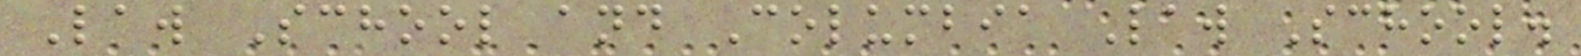Law School and Columbia Law School.
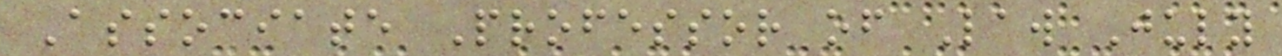Associate Professor of Law July
